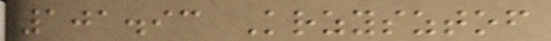101.93 Krzysztof
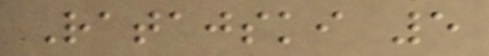Ratajski 5
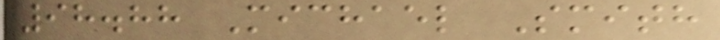98.88 Michael Smith
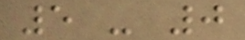5 - 0
